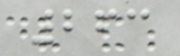263
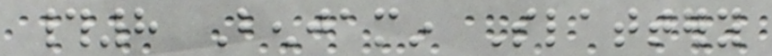#8 Benjamin Slattery
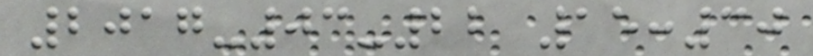2017-03-22 15:30
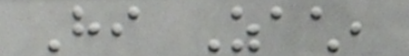Hi Zach,
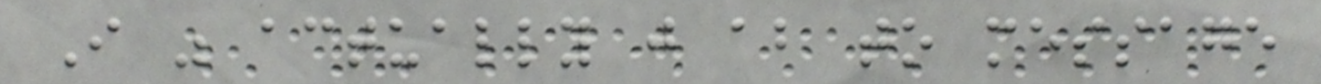I was actually just about to message
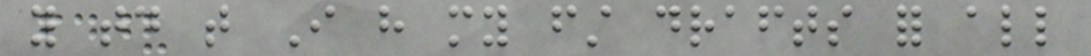you today that I have my first drafts for all
